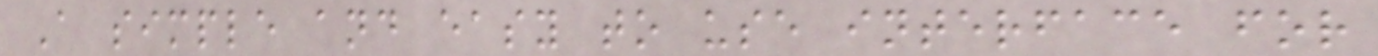A simple and easy to use interface for
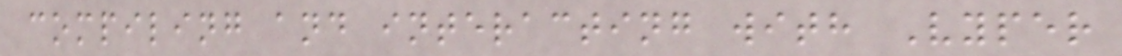compiling and interacting with Vyper
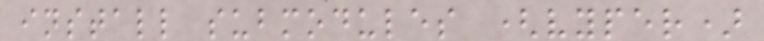install submodules (vyper)
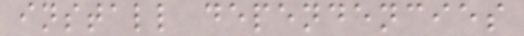install dependencies
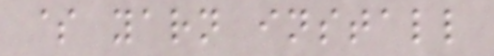$ yarn install
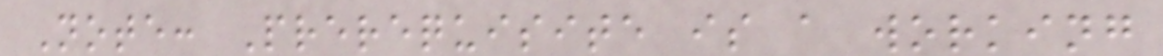Note: Prerequisite is a working
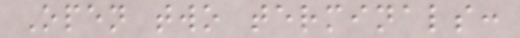Open two terminals:
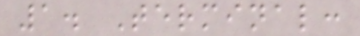1. Terminal:
